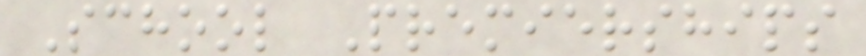School Premierships
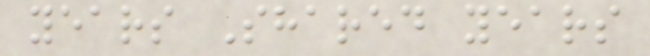years Shared years
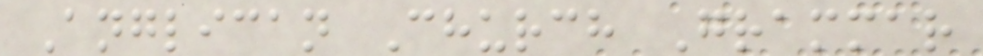Anglican Church Grammar
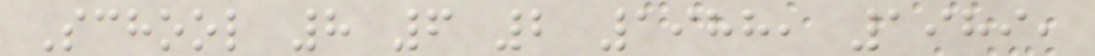School 8 6 2 1988, 1989,
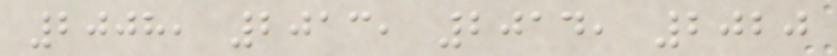2008, 2013, 2014, 2020
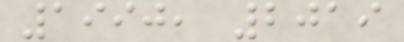1990, 2019
